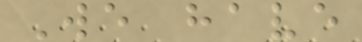We have
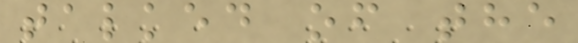talked of the
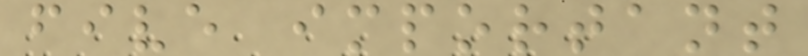five important
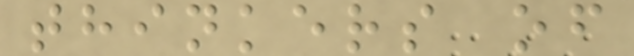thinkers of
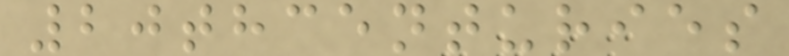20thcenturies
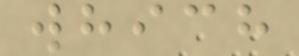which
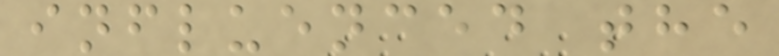influenced the
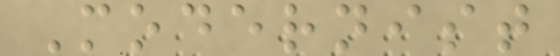Modernist
